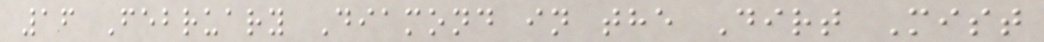16 February Diamond in the Dirt Mist
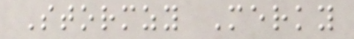Stormzy Merky
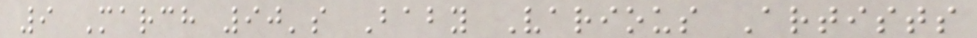9 March 90's Baby Various Artists
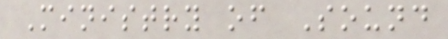Ministry of Sound
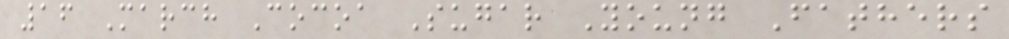16 March Cocoa Sugar Young Fathers
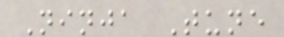Ninja Tune
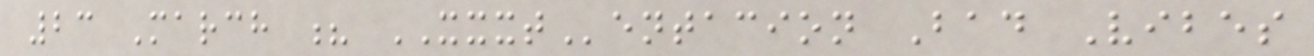23 March ? XXXTentacion Bad Vibes
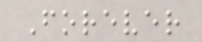Forever
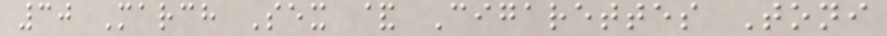30 March Sex & Cigarettes Toni
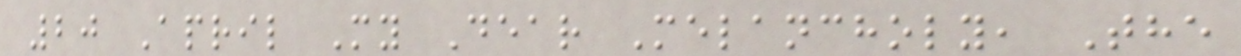20 April My Dear Melancholy, The
